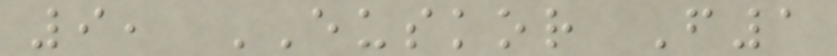9, EUSKOR F1
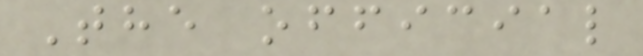The official
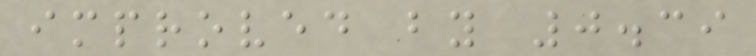improved by 0.39
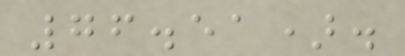76.51).
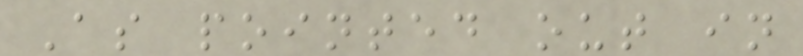As pointed out in
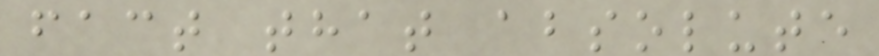fact that absolute
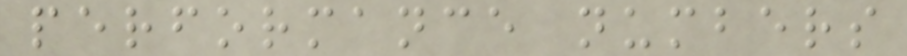performance numbers
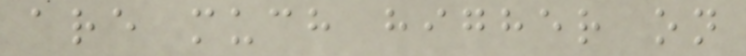are much higher on
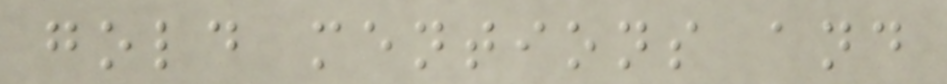gold mentions and
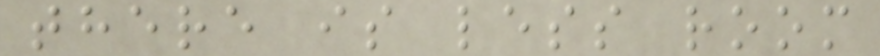there is less room
